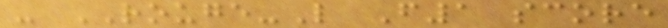- ROUGE-L F1 score
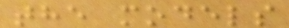the models
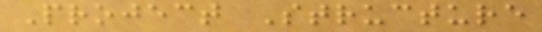Project Structure
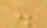.
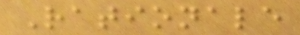Rationale
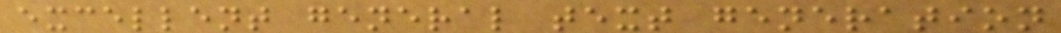excellent general text generation
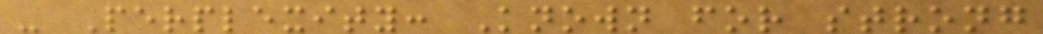- Perplexity: Known for strong
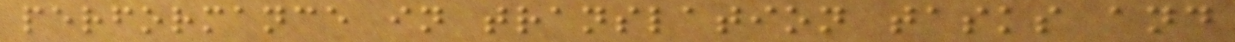performance in translation tasks and
